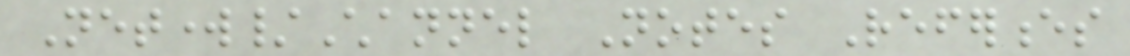Network/Channel Notes References
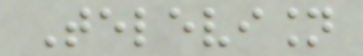Television
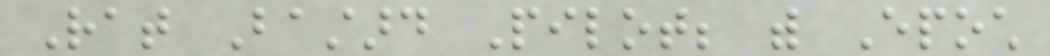Rat Bastard Pilot; with Epoch
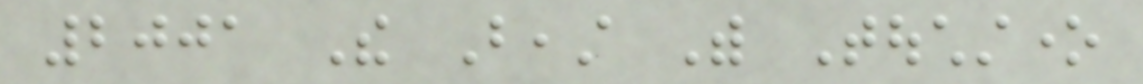2001 The Beast With Touchstone
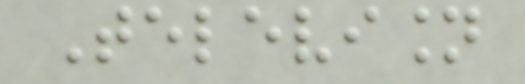Television
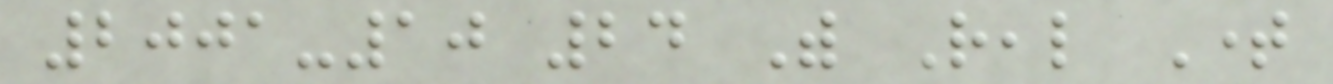2001-10 24 With Real Time
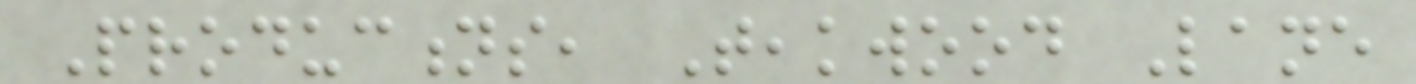Productions, Teakwood Lane
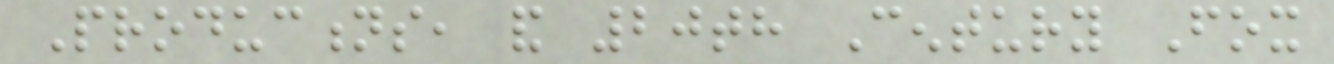Productions, and 20th Century Fox
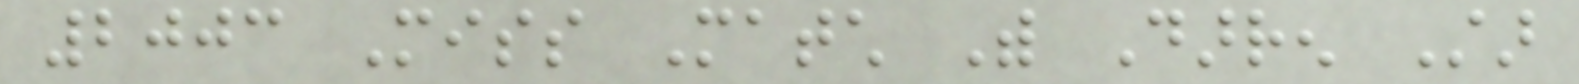2003 Miss Match With Darren Star
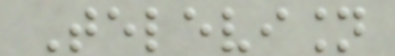Television
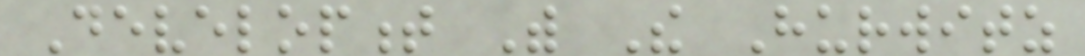Development With The Hurwitz
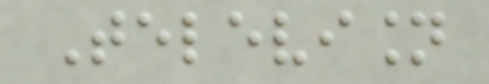Television
